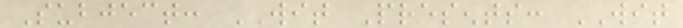Subject: WIT Presents: WIT
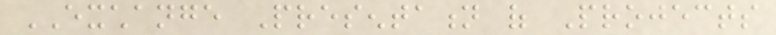EXCHANGE Presentation of Projects
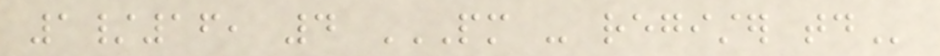1/16, 4 PM - REGISTER TODAY
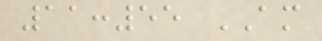11:55 AM
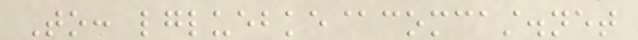To: lgluebke@comcast.net
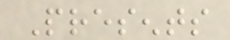Presents
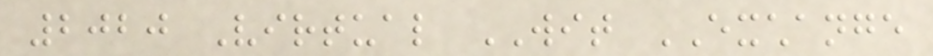2020 Virtual WIT EXCHANGE
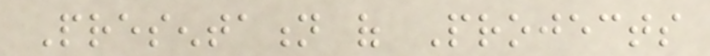Presentation of Projects
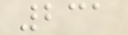231
